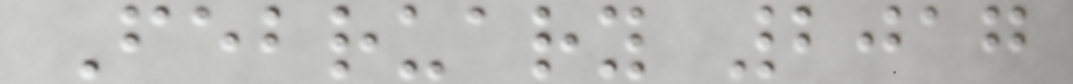February 2017
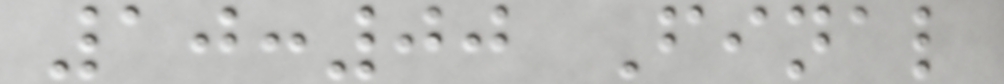10:00 Final
